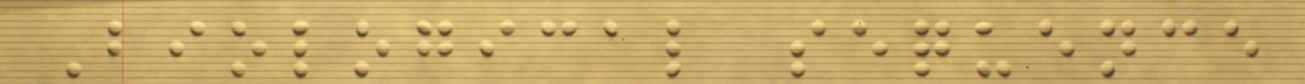Biological sequence
